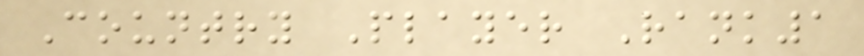Country Player Rank1
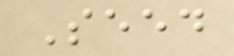Seed
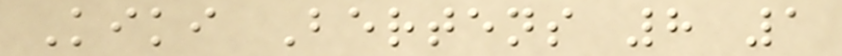Kiki Bertens 8 1
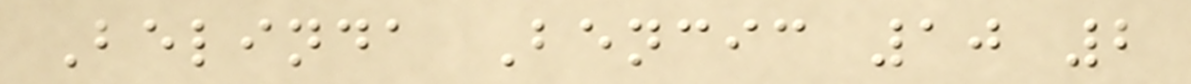Belinda Bencic 10 2
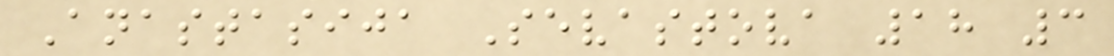Anastasija Sevastova 18 3
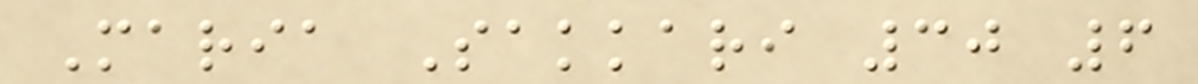Maria Sakkari 30 6
